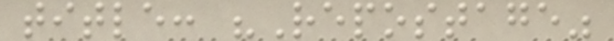title: "Repostage"
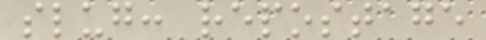slug: repostage
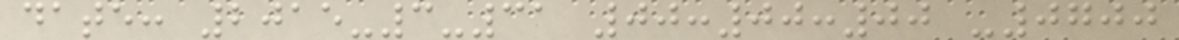date: 2015-3-31 00:00:00 -0700
